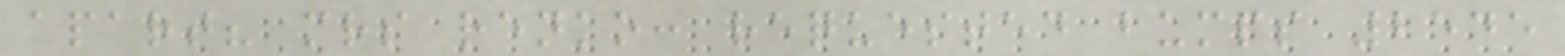apart? mrs renko: requested bumps 2545
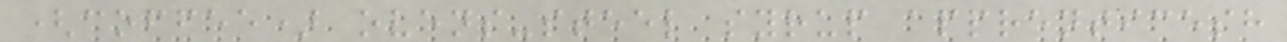(coffee) ovens-steel syrup apprenticesh
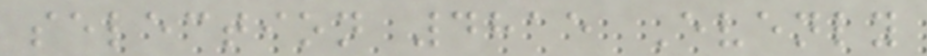selection 4815 Evenly
